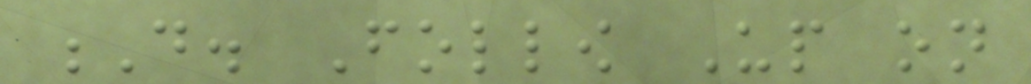D. Follow Up on
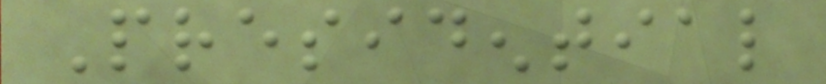Presidential
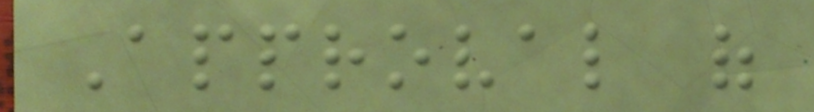Approval of
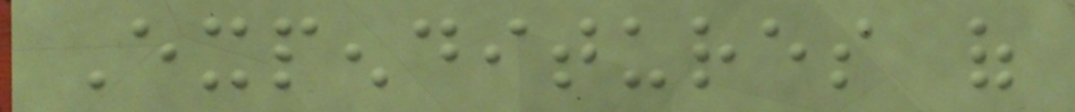Expenditures of
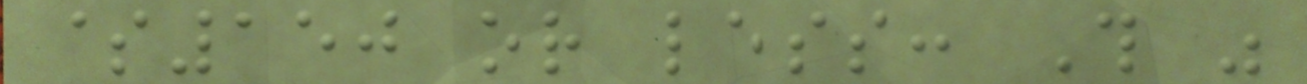$150 or less: This was
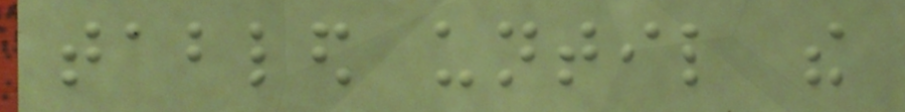tabled until the
